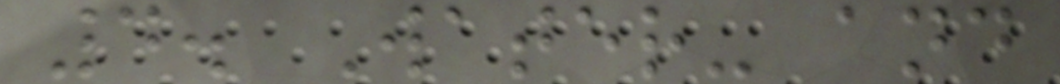4. Water- and
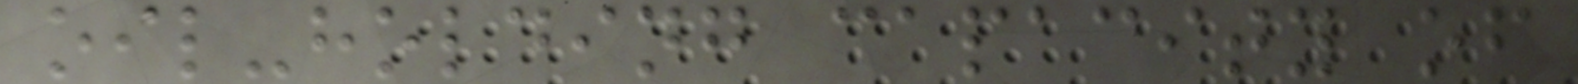oil-holding capacity of
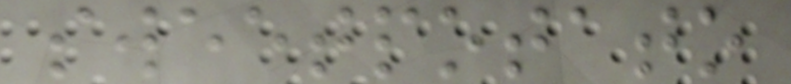sweetpotato
